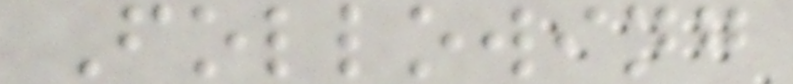Following
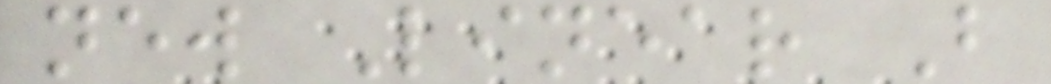new Linear B
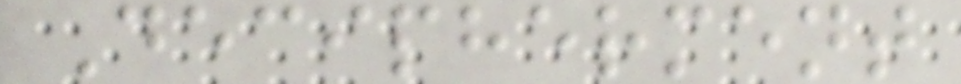Decipherment
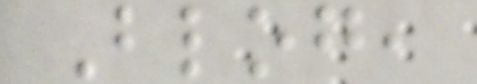Blog,
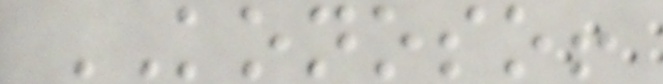KONOSO!
